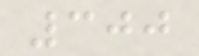300
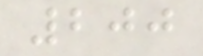200
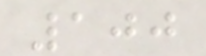100
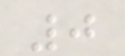0
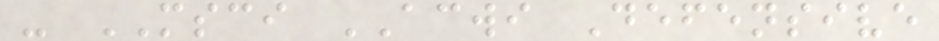- MSCI ACWI Defensive
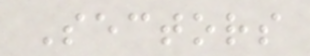Sectors
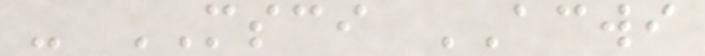- MSCI ACWI
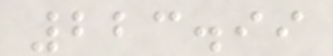223.99
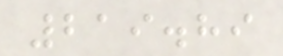219.89
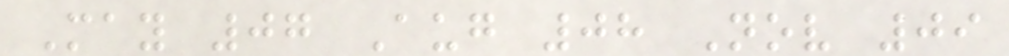May 07 Aug 08 Nov 09
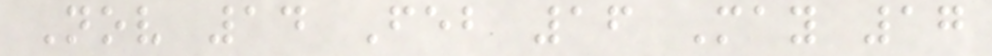Nov 14 Feb 16 May 17
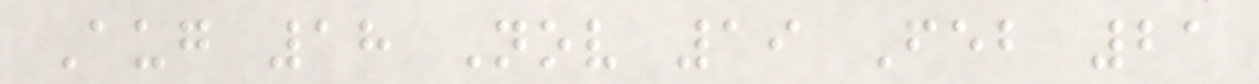Aug 18 Nov 19 Feb 21
